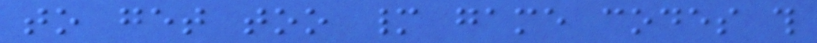to get too many game codes this
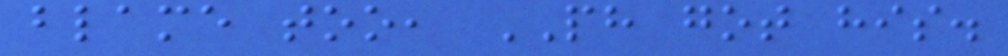blame too, PH got his.
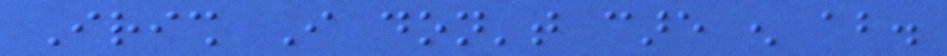Irish I don't care enough about.
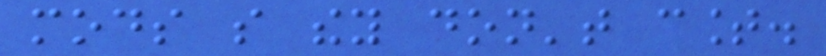mods so they don't count.
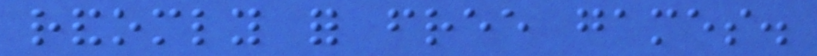randomly for free games.
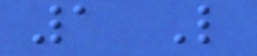1 Like
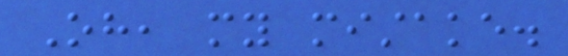Oh, my mistake.
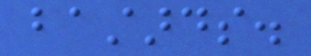bastards.
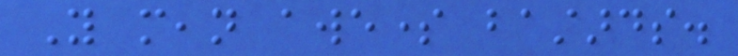You mean awesome bastards.
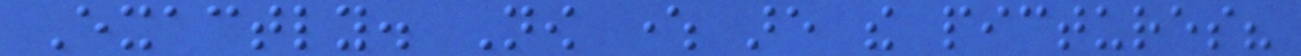Exactly. Now where are the pictures?
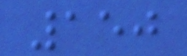150
